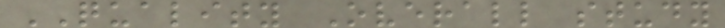QUALITY Overall study
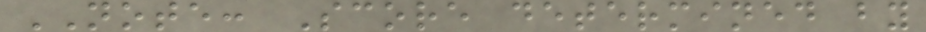NOTE: Score determined by
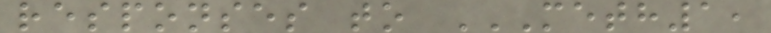responses to METH1,
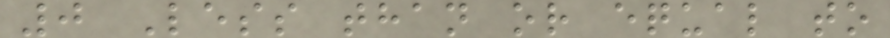0 Less than or equal to
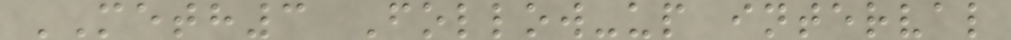METH3 Follow-up interval
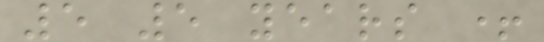5 5 years +
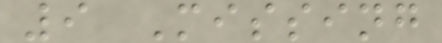9 Missing
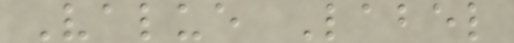Value Label
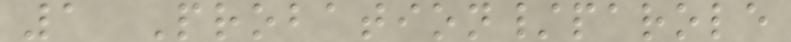1 Probation/parole
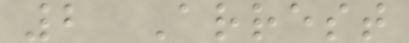2 Arrest
